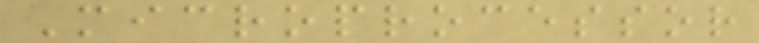Microprocessor
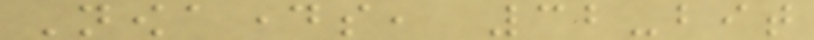Nowadays, 32-bit
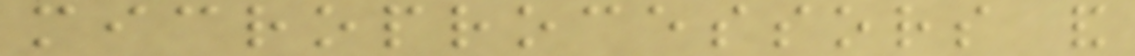microprocessors and
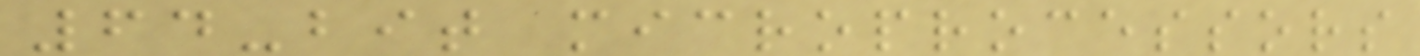64-bit microprocessors
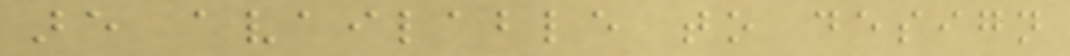are available to design
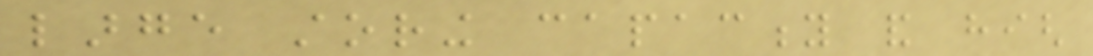large storing capacity and high
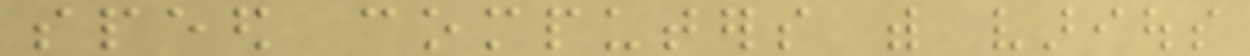speed computers with various
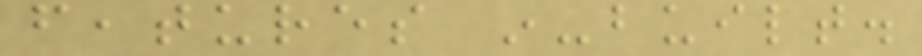features in-built.
